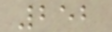252
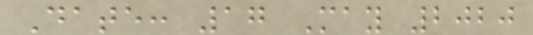Date: 17 May 2020
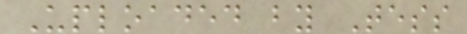Uploaded by Tess
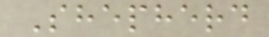Shepherd
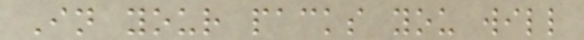In your packs you will
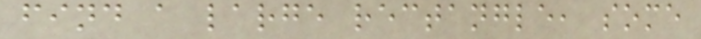find a large rectangle, some
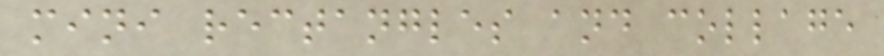mini rectangles and collage
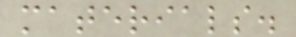materials.
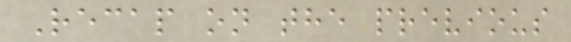Recap on the previous
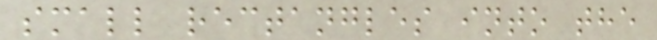small rectangles into the
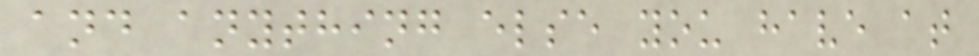and anything else you have at
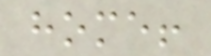home!
